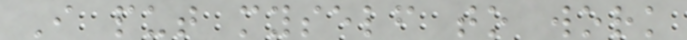I put myself to work
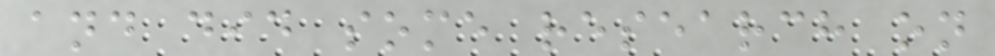and did some research on
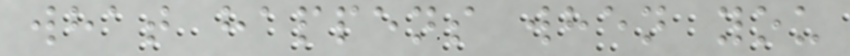what happens when you
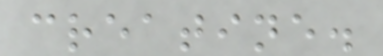creatine.
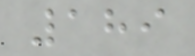189
